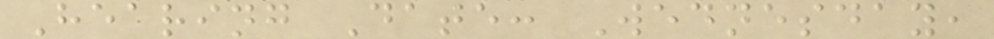Hearing Date: Wednesday,
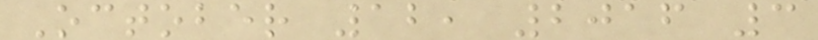October 12, 2016 3
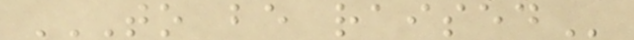TO BE RAISED
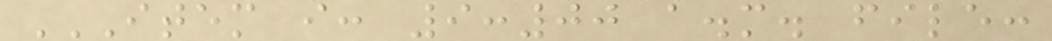ITEM I: 9:00 A.M. FILE:
